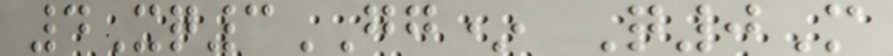4Xq3GG* Q0M
